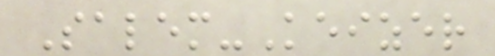Salem-Keizer
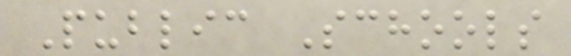Public Schools
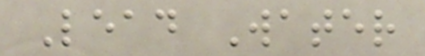Lead Water
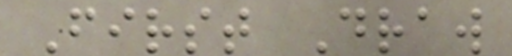First Draw
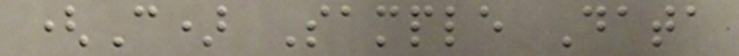(C) Sample Data
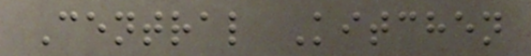Central Kitchen
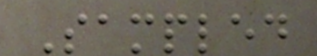Sampled
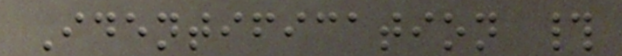Identification #
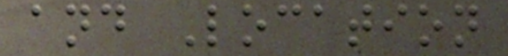and Location
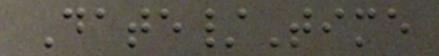Date/Time
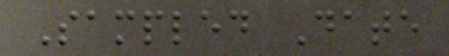Sampled Date
